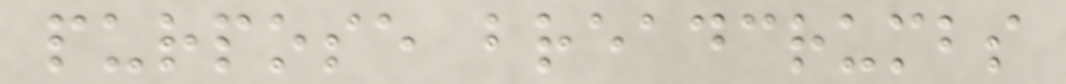purpose breadcrumbs
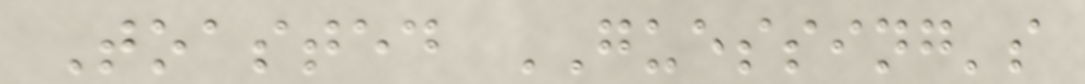Toasted GUESSING's
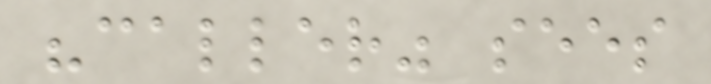"caller" sees
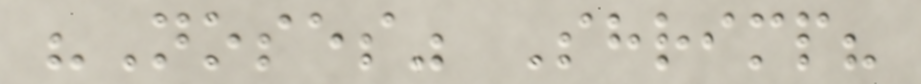"Noses" Shrimp?
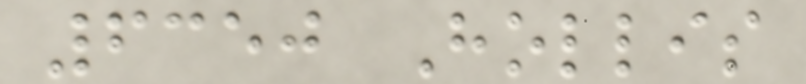6350 Hollis
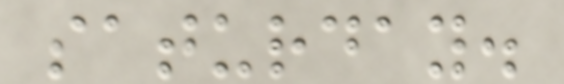saturday.
